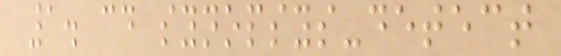1. cd synopsys-detect
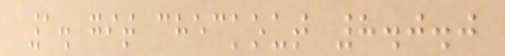1. git checkout 8.0.0
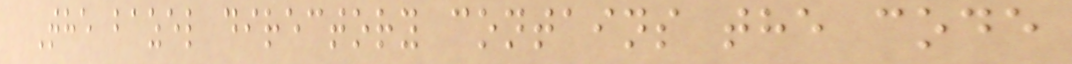The bazel directory contains the code
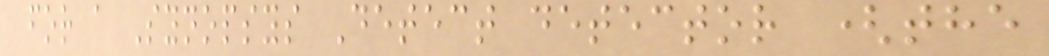for a Synopsys Detect detector (the
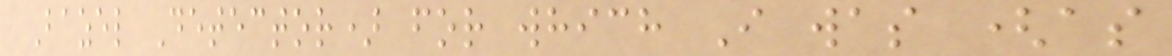Bazel Detector) for which I was (as
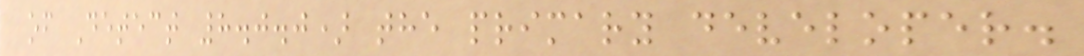of Detect 8.0.0) the primary developer.
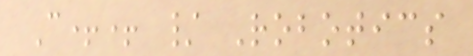C++ / Robotics
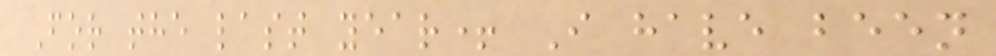For the last year+ I have been
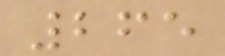265
